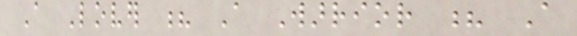A Lover ? A Warrior ? A
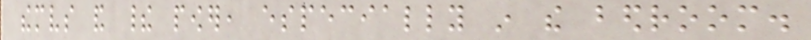themselves and their power, especially in the bedroom.
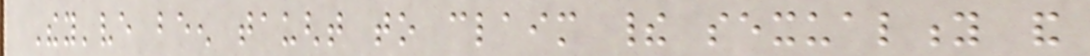They've been taught to claim their sexuality and
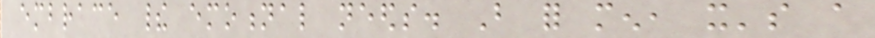embrace their emotional needs. But for men, it's a
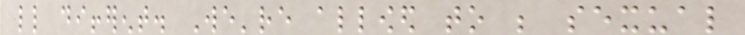little different. We're allowed to be sexual
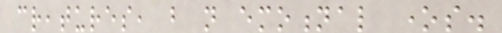creatures, but not emotional ones.
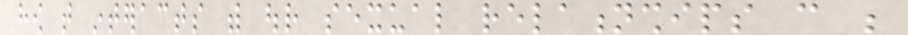how that interacts with our sexual relationships can be
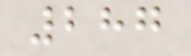287
